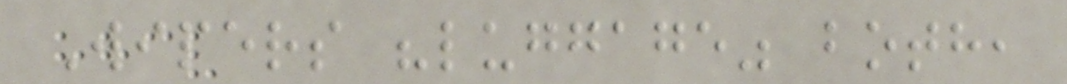Wipers "luggage" both,
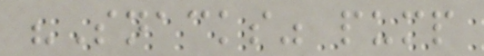"Snacks" pump
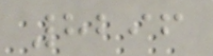8296
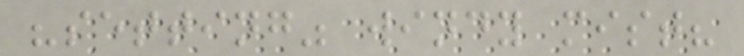"setting" windy mist?
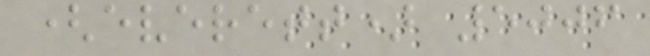(everett) 5006
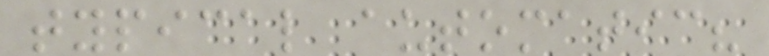typical automatic?
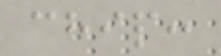chip:
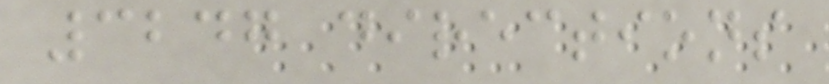3247 directions
